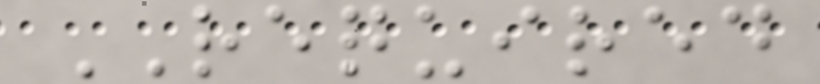REQUIRED
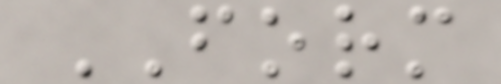FORM
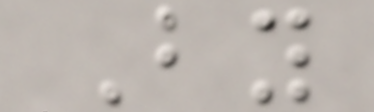By
